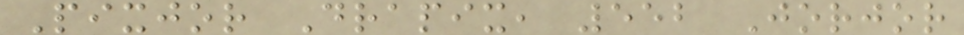Pixjor Drapix, 552 Jorjor
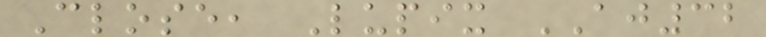Close, Lupix AJ32
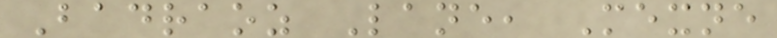Badraoz Lane, Mexne
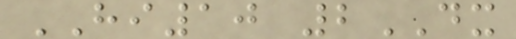HI10 2DX
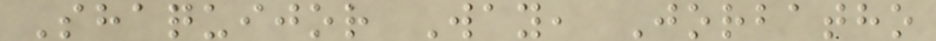Shaquijor Way, Jorbatho
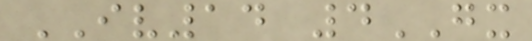IV14 4GX
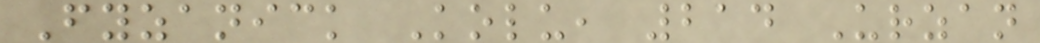Fyzanick Kolu, 214 Urzan
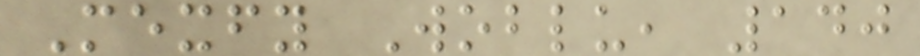Mexfy Woblu, 140
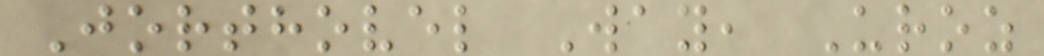Jorthovel Way, Uroz
